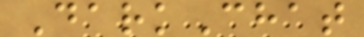DarkChat
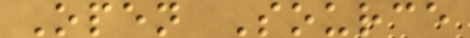Open Source
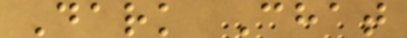Dark Chat
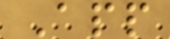App
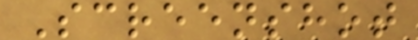Screenshot
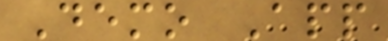Demo App
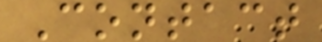Contact
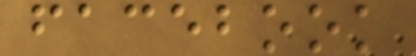facebook
